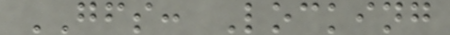GFS: Locking
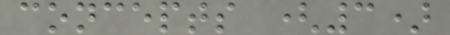concepts (3)
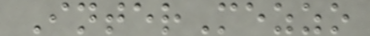InterMezzo
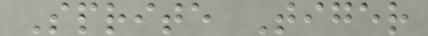Sprite Tiger
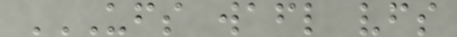UFS WAFL VFS
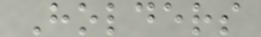Holders
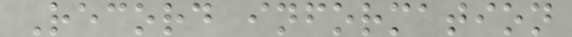Record information
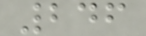246
